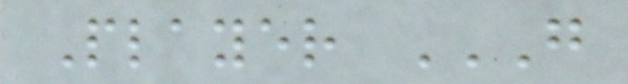Player G
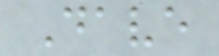Dave
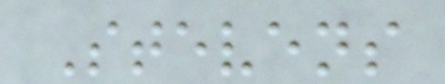Stevens
